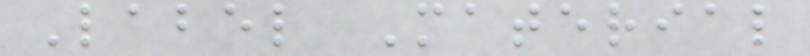Label Material
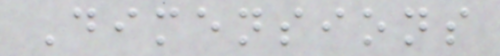Dimensions
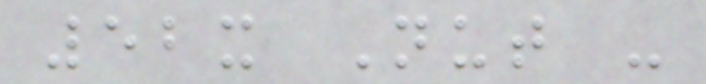52x Nut -
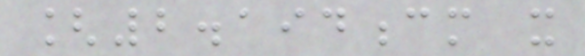[2.194cm x
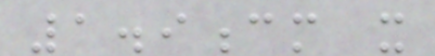1.9cm x
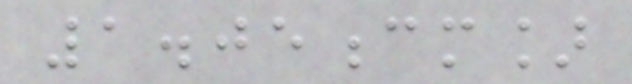1.05cm]
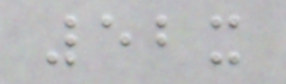52x
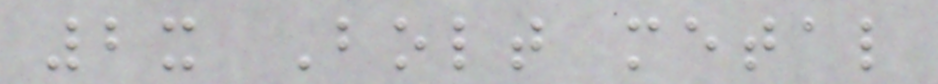2x Bolt metal
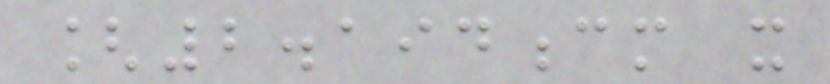[2.194cm x
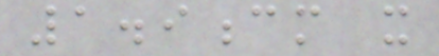1.9cm x
